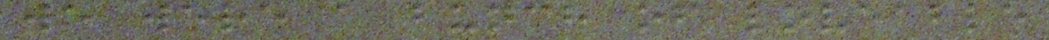we were a bunch of loveable
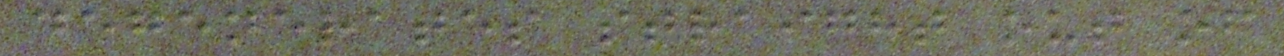degenerates straight out of
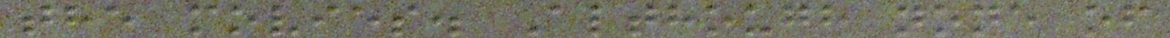the movies. Although none of
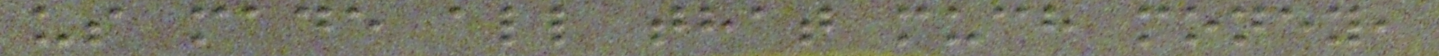us made all that much money,
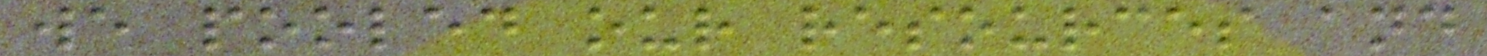we pooled our resources and
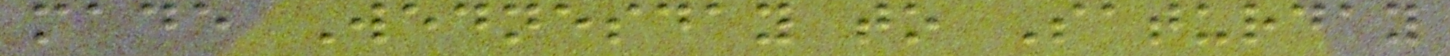made Wednesday to Saturday
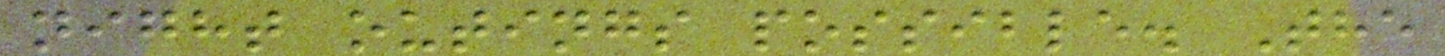night outings possible. The
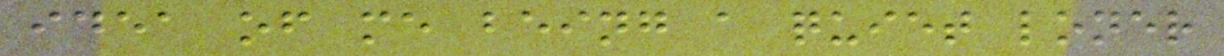idea of me being a quiet loner
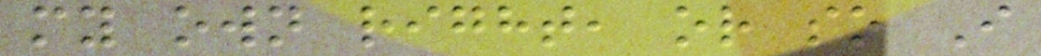my own right, or so I
